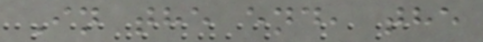In the end, the
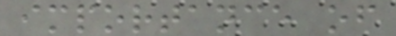importance of
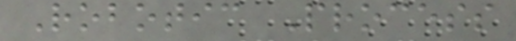Robotic Process
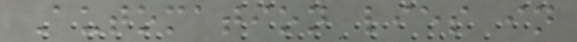Automation lies in
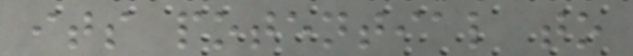its potential to
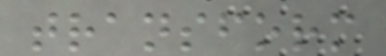transform
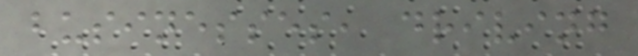businesses, driving
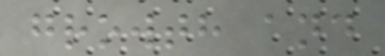growth and
